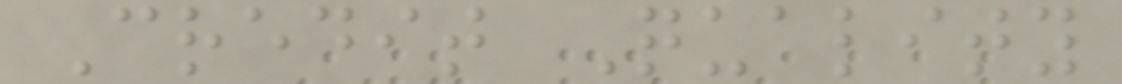Credit Quality
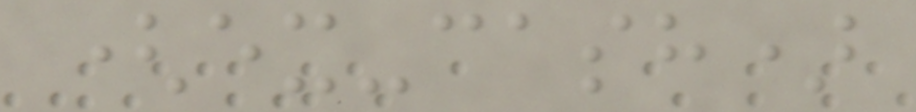(ex-cash)
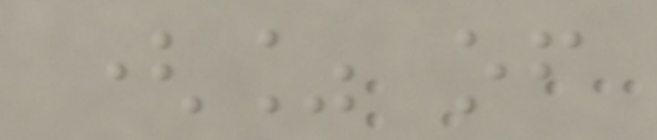(% of
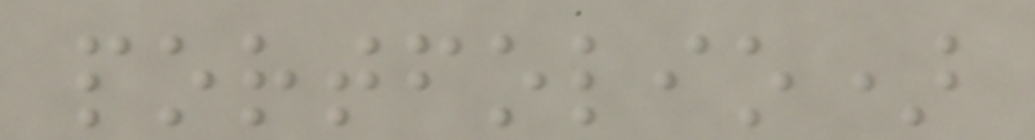portfolio)
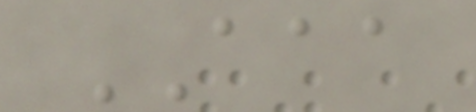AAA
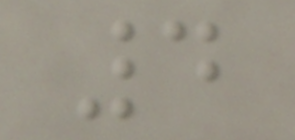4
